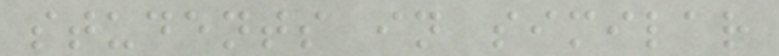students in similar
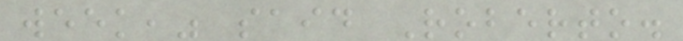week," said Roberto.
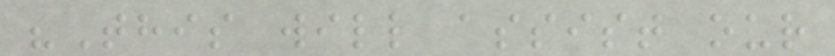"This will assist our
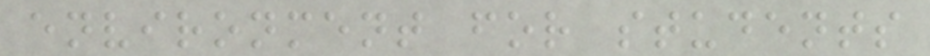environment for students
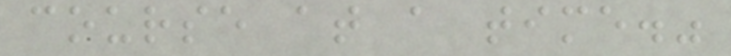course at a time."
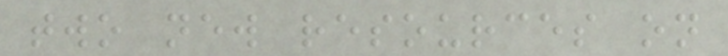two new resources on
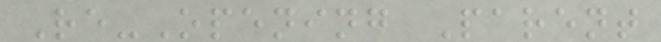Re-Opening Parent
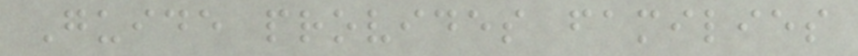Guide provides families
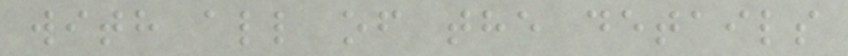with all of the details
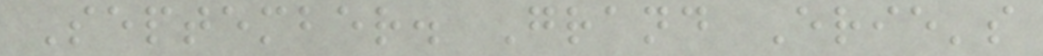September. Grand Erie's
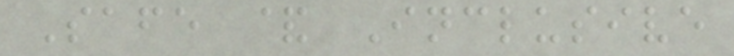Safe & Inclusive
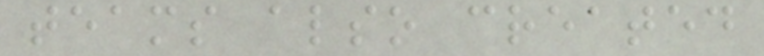teams also created
